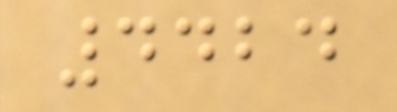4424
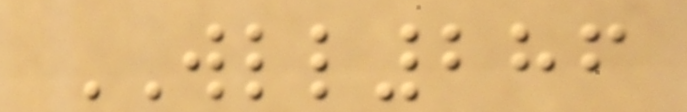WLL286
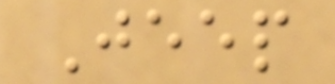Jeep
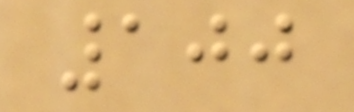100
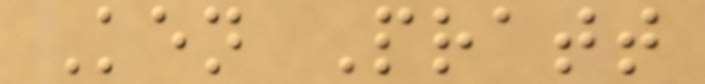Ken Pratt
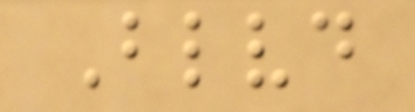Blvd
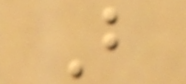B
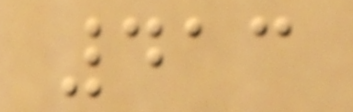413
